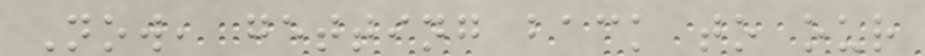Now, getting back to our
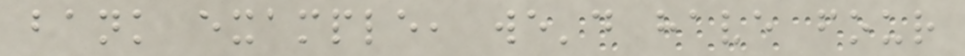bank example, we'd have four
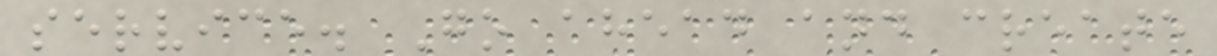service. Go ahead and create
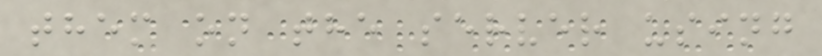them on the server using
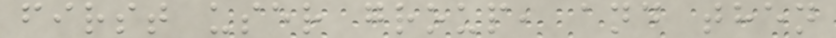first user group, and then
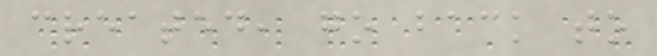created, go back to
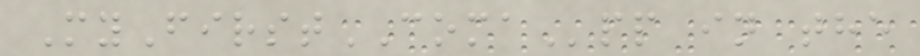MyFirstCOMApp in the
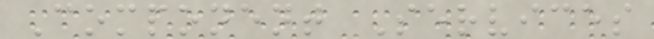Component Services
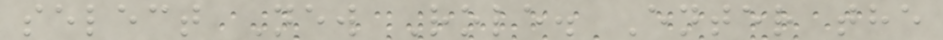select New Role. Enter the
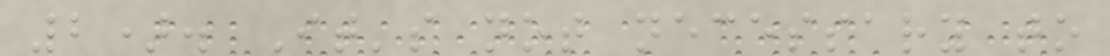2). It's not necessary to
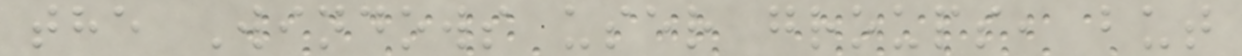the Windows user groups, but
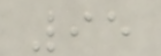95
